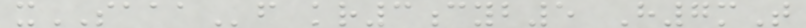xSAAAf kr3cyb5 H7mT
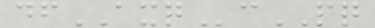dfAXQcPQ
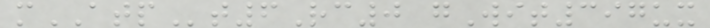mATPt6Rc0 gWit397ux
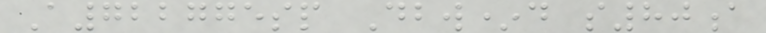A722775sp Dbw*d s80a
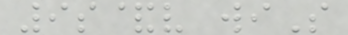9s&v wiS
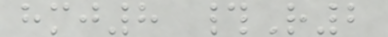hmj8 #R2
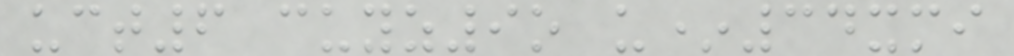uct6 cuyz9o u*34xmi
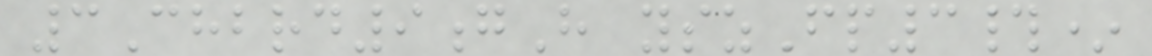3Chbrd9gH yszFp3#*
